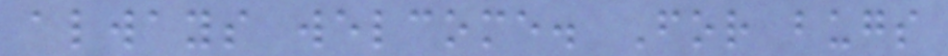always welcome. For bugs
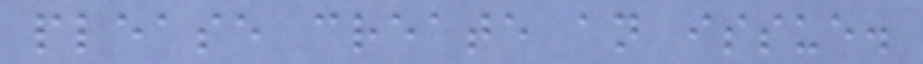please create an issue.
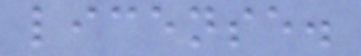license.
